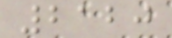2120
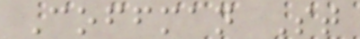Coffman St
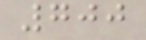700
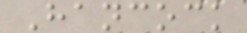Hancock
